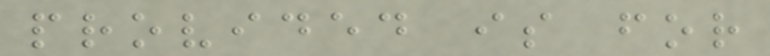provided is for
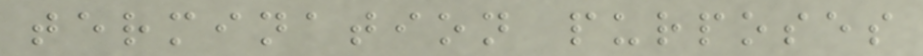termination purposes
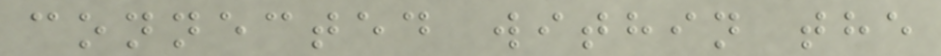connected within the
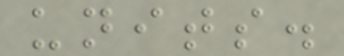units.
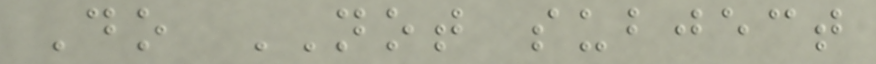Do NOT subject
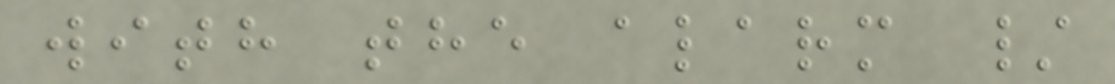with the alarm /
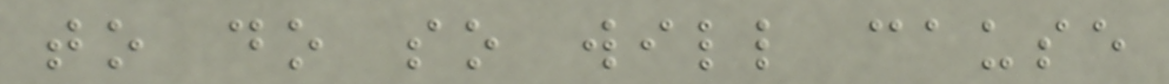to do so will cause
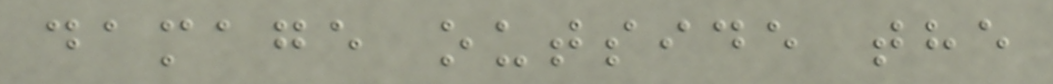damage outside the
